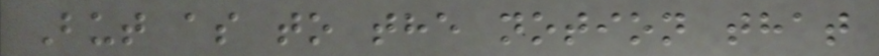But as to the notion that
